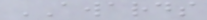AWARDS
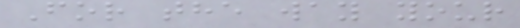For the way your
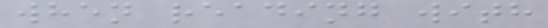when reading with
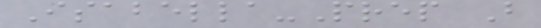Isabella-Prep B
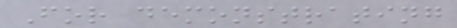For demonstrating
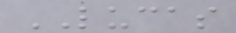LUCAS
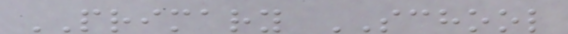PRIMARY SCHOOL
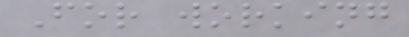For working
